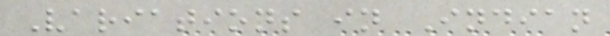Variations in Indian
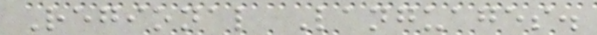Regional Languages.
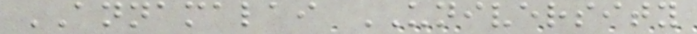ANNAMALAI UNIVERSITY
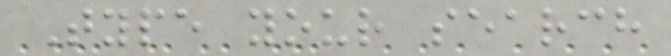Type your search
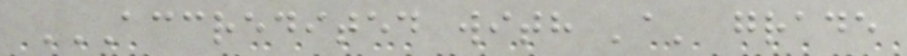ACCREDITED WITH 'A' GRADE
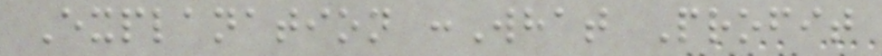Explanation :What Profit
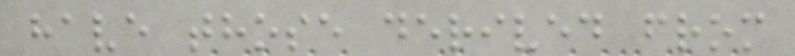have those derived from
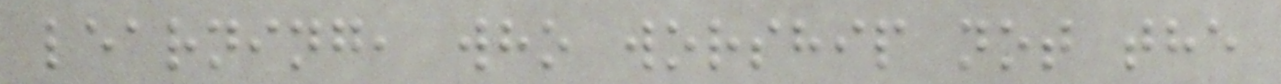learning, who worship not the
